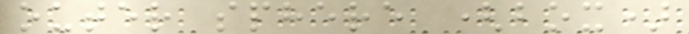outer sphere (box)
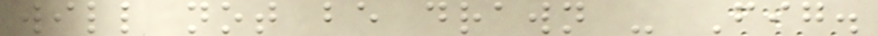will not be drawn - Fig.
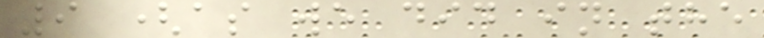9 (as we did in the
